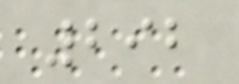292
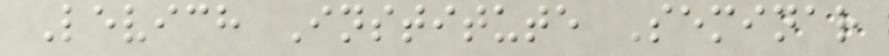Levich Institute Seminar
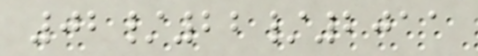02/22/2011
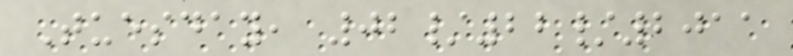Tuesday, 02/22/2011
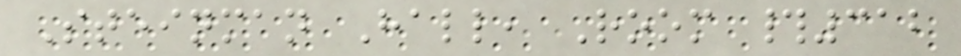Steinman Hall, Room #312
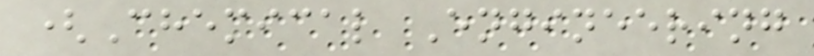(Chemical Engineering
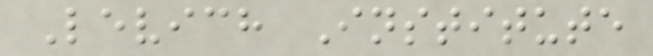Levich Institute
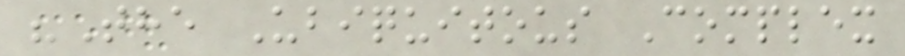"The Ubiquitous Complex
